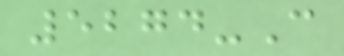5274-C
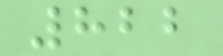822
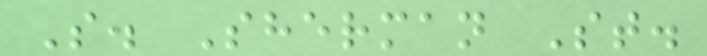S. Sherman St.
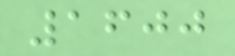1600
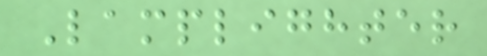Lamplighter
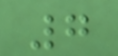7
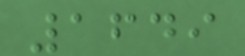1649
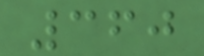360
